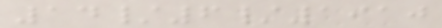14/6/1910
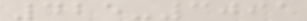425-3091
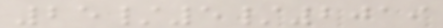25/5/2019
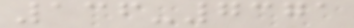136-7371
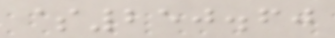$250.60
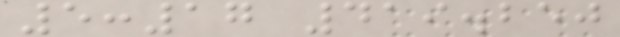5:17 419.250
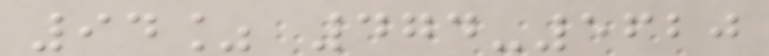94% 474-5620
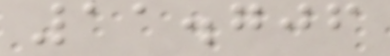11.706
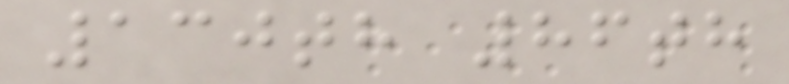130th 86th
